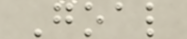Goal
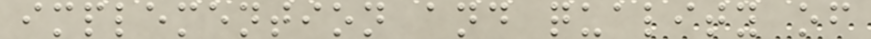implemention and quality of
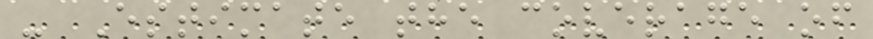- Estimate the coverage of
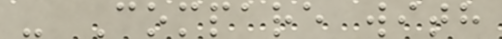- Compare with
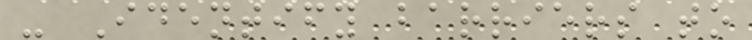- Identify barriers to
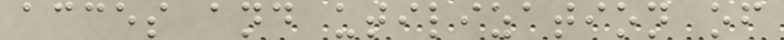acces and utilization of
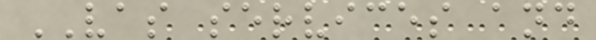VAS services and
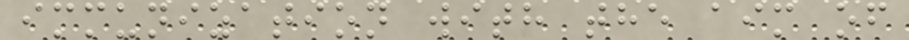immunization with the aim of
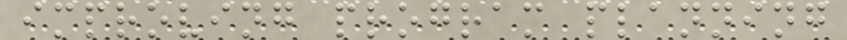improving program planning
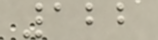122
